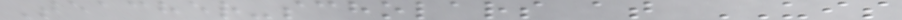Teacher-scholars at UIS
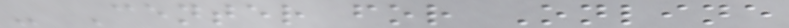- Center for Online
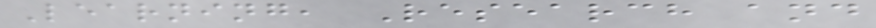Learning, Research and
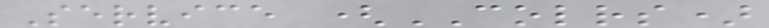Service (COLRS)
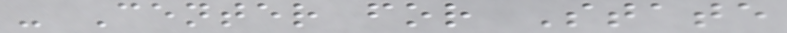- Center for State
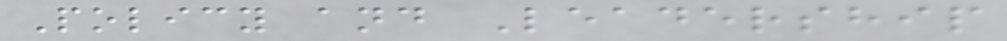Policy and Leadership
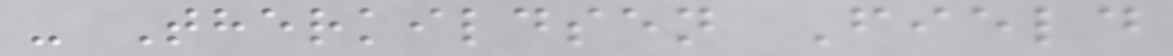- Therkildsen Field
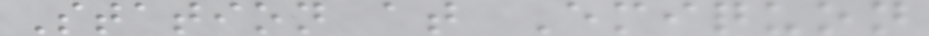Station at Emiquon
